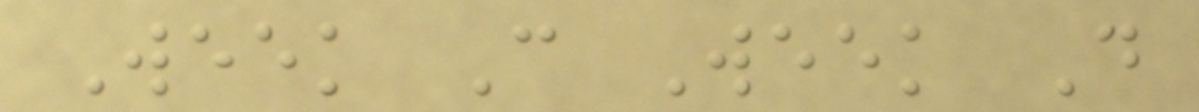Week C Week D
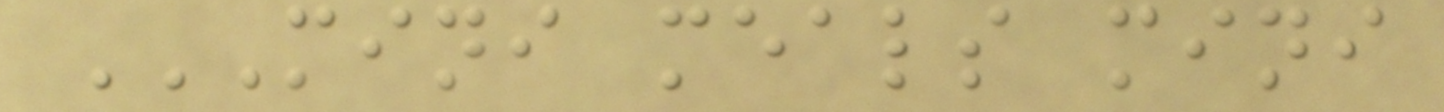MINI MEALS MINI
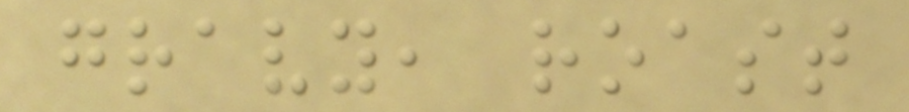gravy, roast
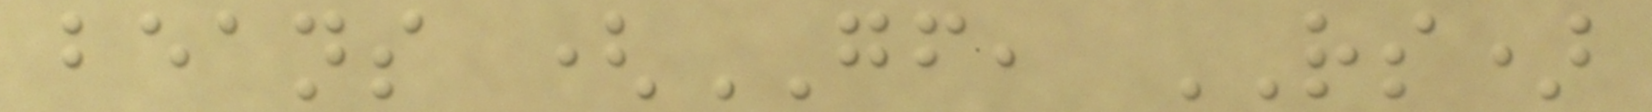beans (GF, RS)
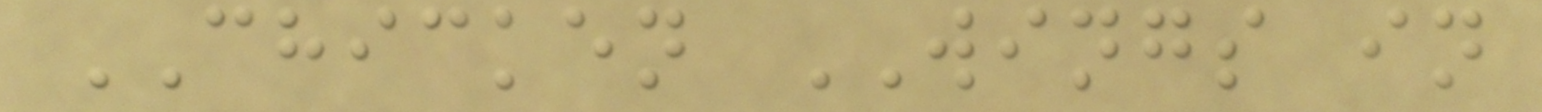CHICKEN WINGS in
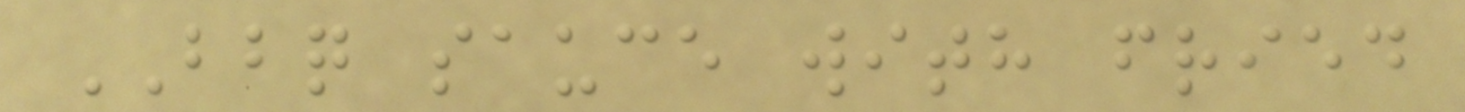BBQ sauce with fried
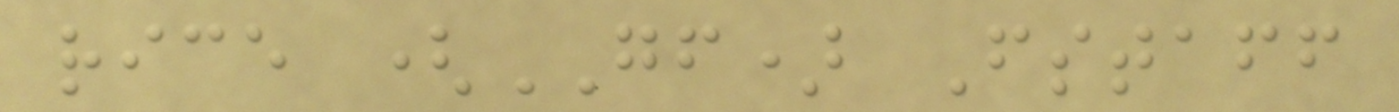rice (GF) Fstaff
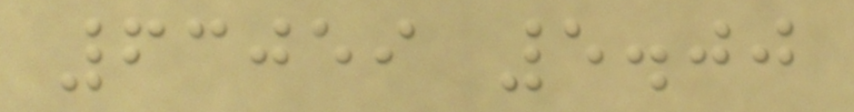63059 5.00
